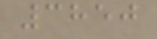3850
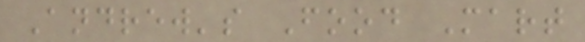Andrew's Food Mart
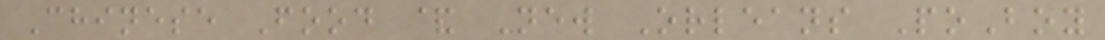Chinese Food & New Orleans PoBoy
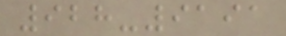928-9191
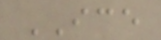ICE
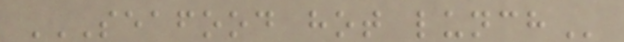SEAFOOD HOT LUNCH
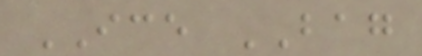ICE BAG
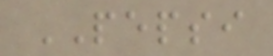PEPSI
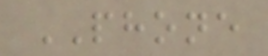PHONE
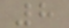8
